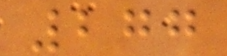277
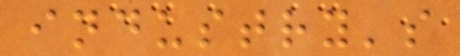industry's
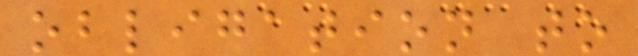obligation to
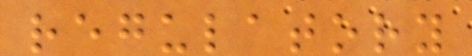regulatory
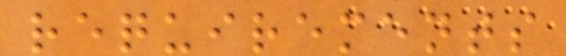requirements
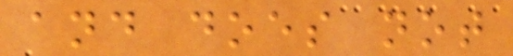and does not
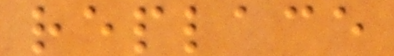replace
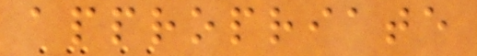appropriate
